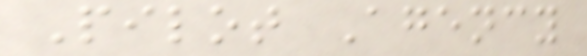Pilot Agency
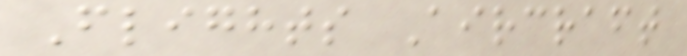Flights Aircraft
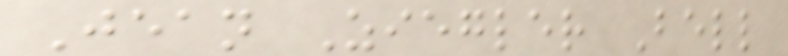Jean Ziegler Bell
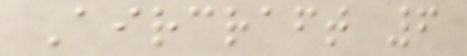Aircraft 6
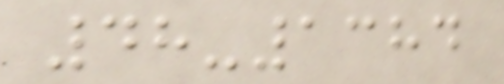48-1384
